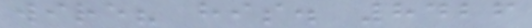wire? his. 8426
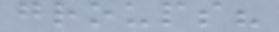groups?
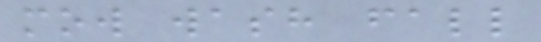mow wash fall
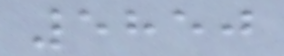5850
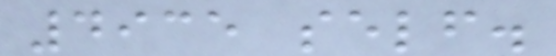4935 self.
